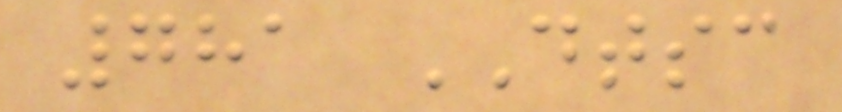781 DTSC
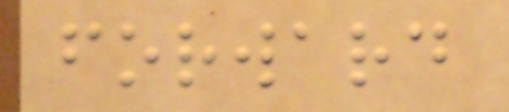forward
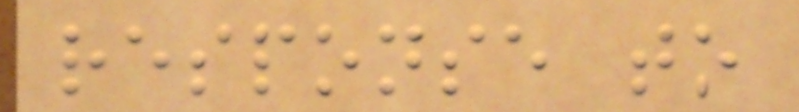response to
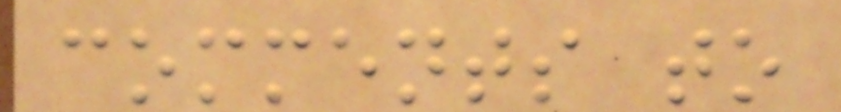comments to
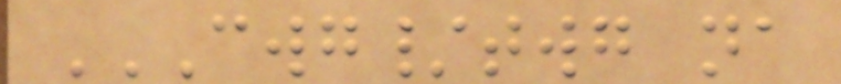CWG/TWG NA
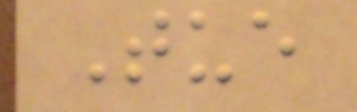Tue
